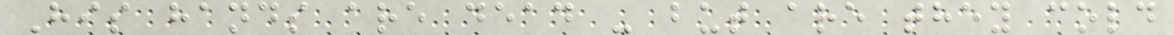His hands are dead - but are they cold
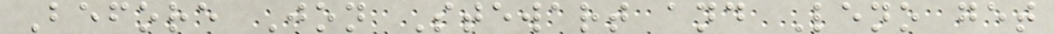Before Jon Stewart and Leno get
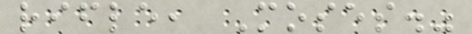rifle, Moses."
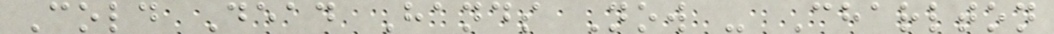Cold Dead Hands Now - Charlton
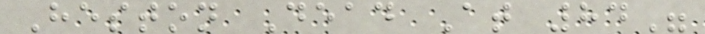Heston Dead At 84"
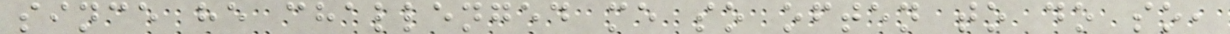since he challenged me so often to do so,
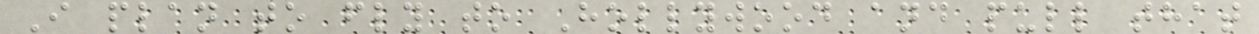I plan to fly to Hollywood and pull that
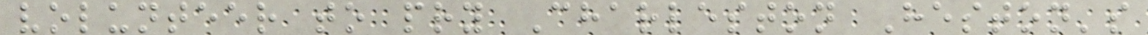volunteer to pry Charleston Heston's
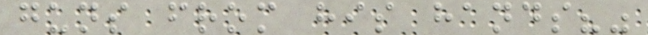guns from his hands?"
